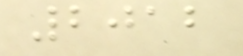2012
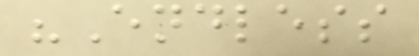"Endless
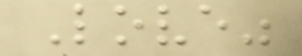Love"
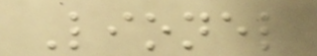Lionel
